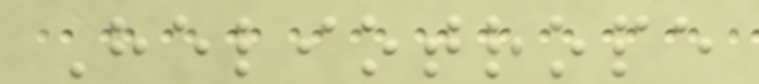Heliotrope
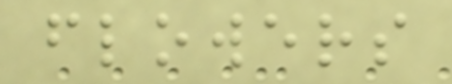flowers
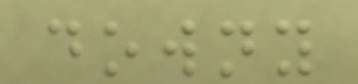downy
